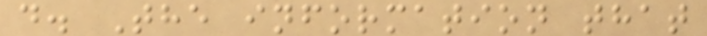d. The information that
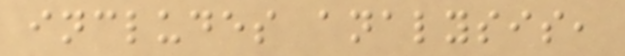includes analysis,
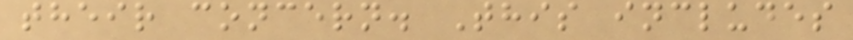their concern. This includes
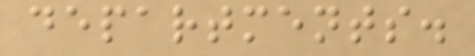departments.
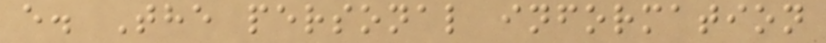e. The personal information
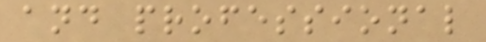and professional
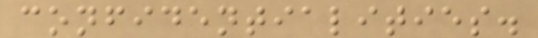confidentialities.
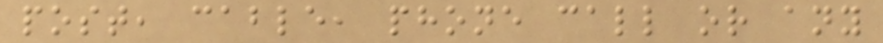post, cable, phone call or any
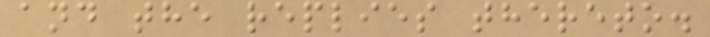and the replies thereto.
